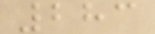283
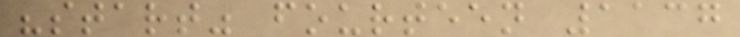"start" fourteen 1137
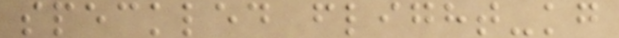speckled flight-kg
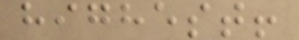highest!
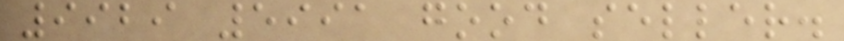9929 5991 good seller.
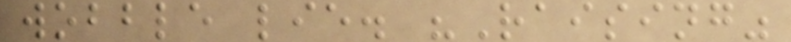wobble lie. "Raising"
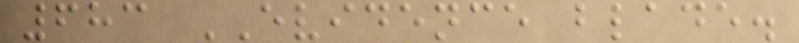683 EVIDENCE blade.
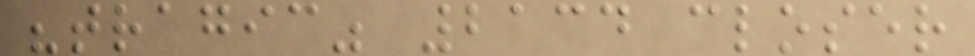"tragic" 2134 closer
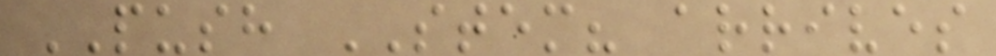PUSH STEM? arrives
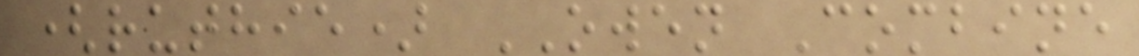(ruthie) OWEN Combine
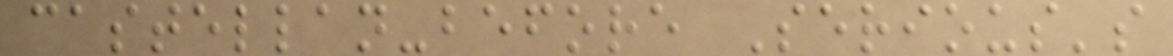castellan-before Serious's
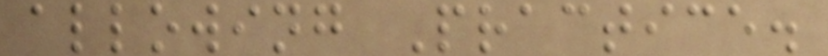allowing Practice.
